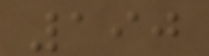190
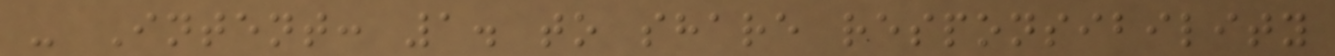- Intent: 1. to share responsibility
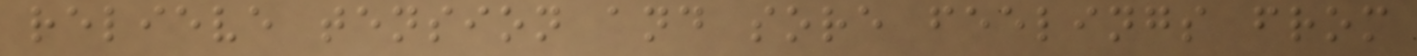relieve tension and sore feelings from
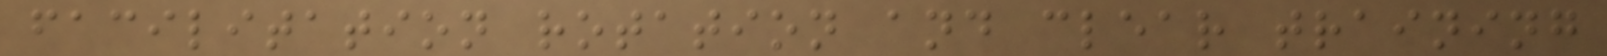facilitation rotation and clear training
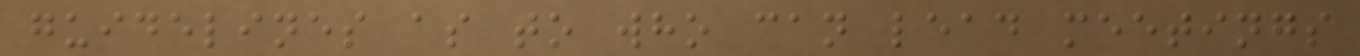guidelines as to who can lead meetings
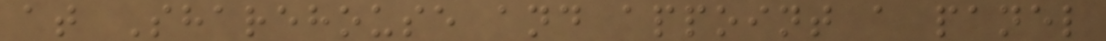at Sharehouse and appoint a panel
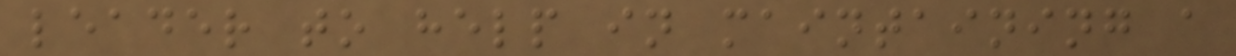leader to help in maintaining a
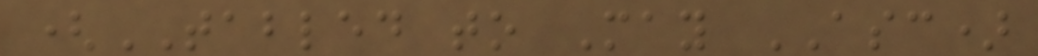(TABLED to May ASC)
